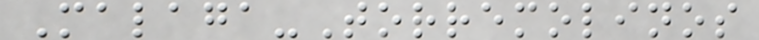Malaga-Torremolinos
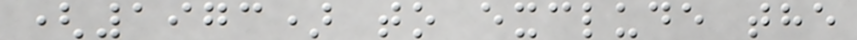(1973) to exclude the
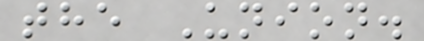the Union.
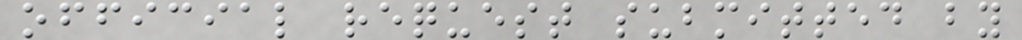official request submitted by
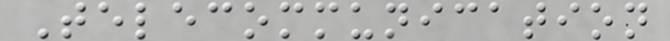Telecommunication
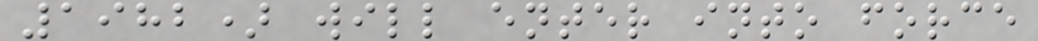1982) will enter into force
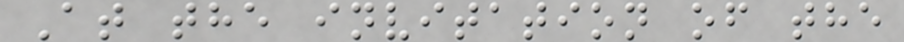At the invitation of the
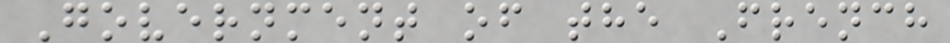Government of the French
